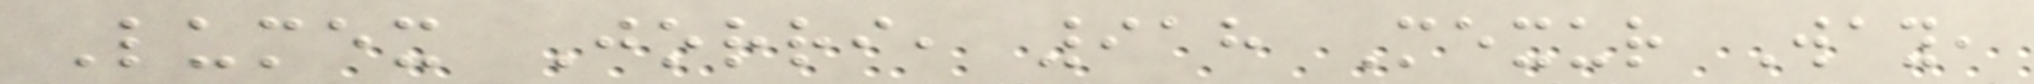Lumex Jorri, 918 Mexur Way,
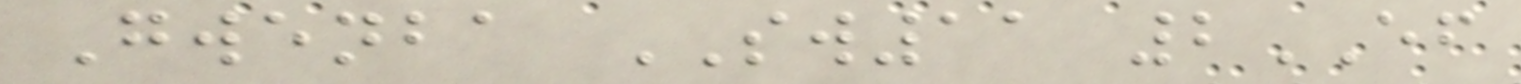Gwenba SW11 2EF
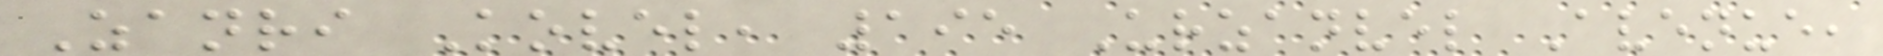Zanri Kovel, 195 Urzanvel Avenue,
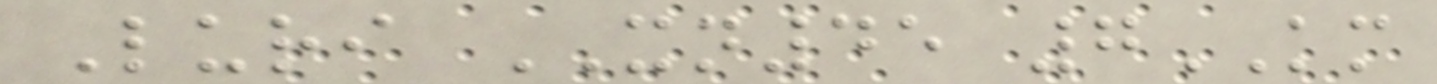Luri XN45 7KM
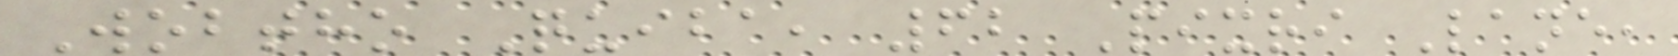Wobtho Quiba, 62 Pixri Lane,
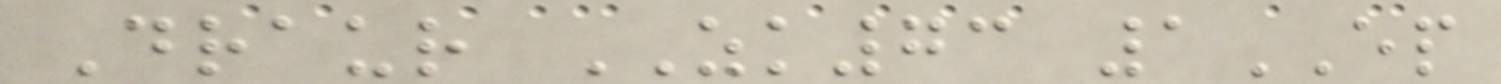Draur ZK73 1EP
